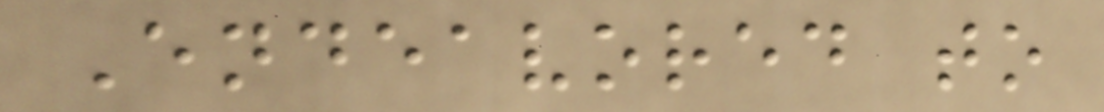Endeavored to
